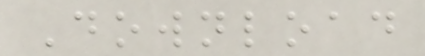Download
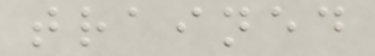trained
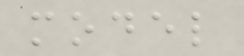model
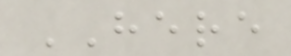HERE
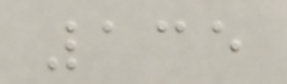135
